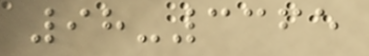98-3365
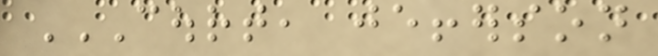COURT, JEFFERSON
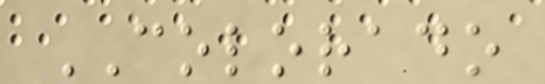COLORADO
